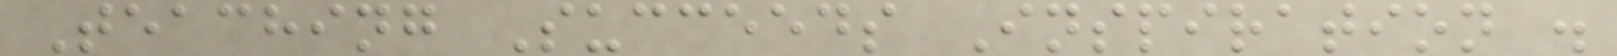Teaching Succeeds Inspiration .
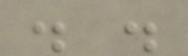. .
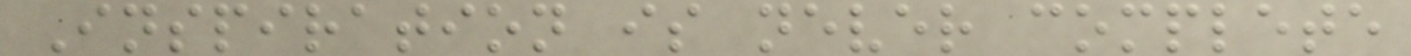Inspiration is never complete
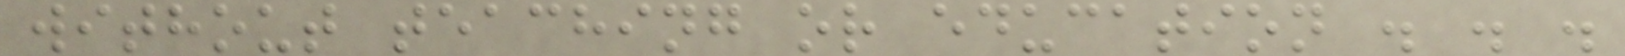without teaching or education . . .
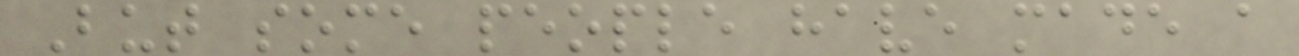But some people have made a
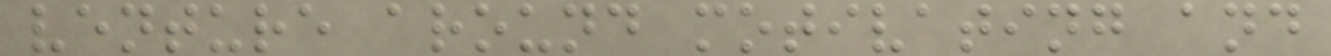venture around motivating and
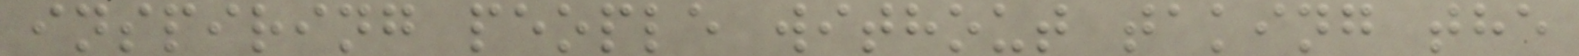inspiring people without taking the
